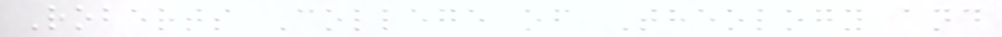Roberts College of Theology and
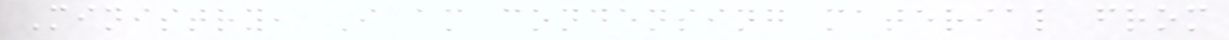Ministry, I am condensing material from
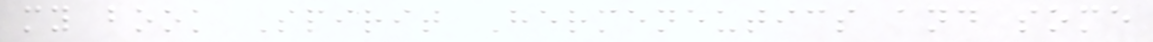my book Spirit Hermeneutics and some
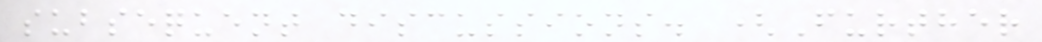subsequent discussions. (Further
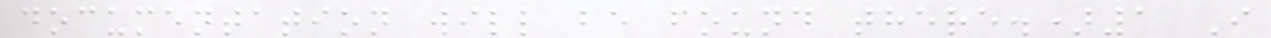documentation will be found there.)1 I
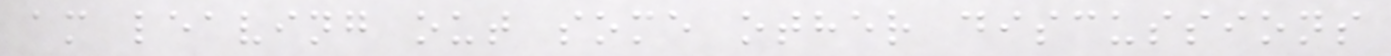am leaving out some other discussions
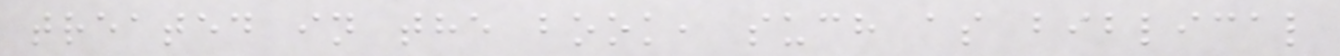treated in the book, such as biblical
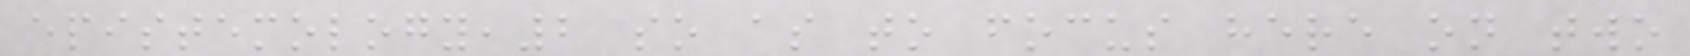epistemology,2 so as to focus here on two
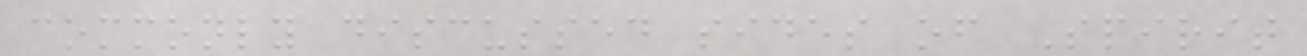commonly discussed sides of Spirit
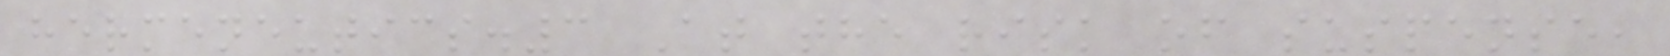hermeneutics.3 At the risk of suspense,
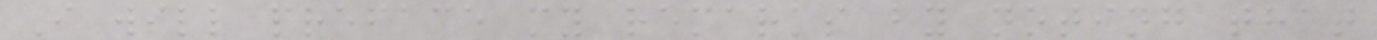I will preface my remarks by noting that
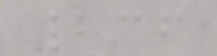236
